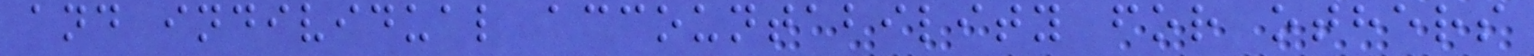and individual accountability for others
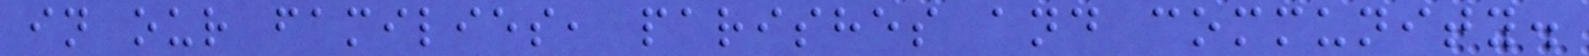in our families, parishes and community.
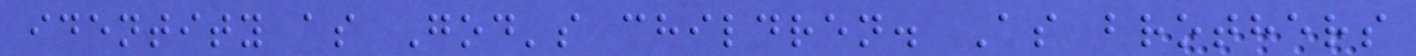identity as God's children. As brothers
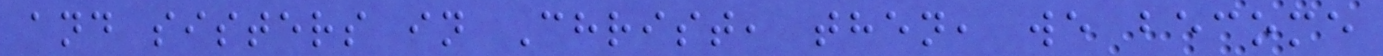and sisters in Christ, then, we become
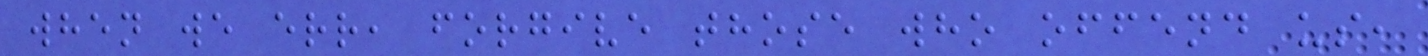when we err, forgive those who offend us,
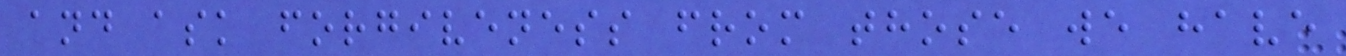and ask forgiveness from those we have
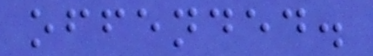offended.
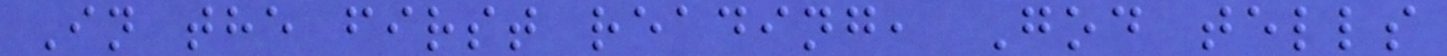In the first reading, God tells
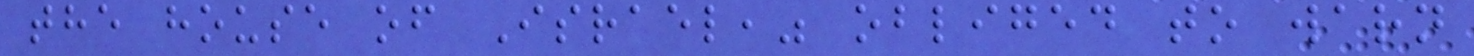the house of Israel," obliged to warn
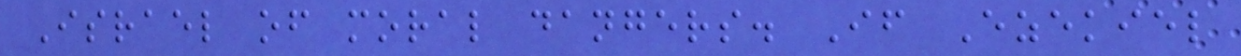Israel of moral dangers. If Ezekiel
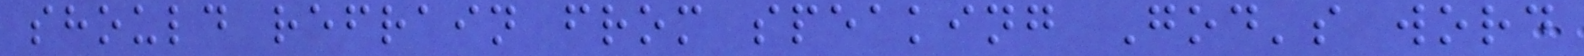should refrain from speaking God's word
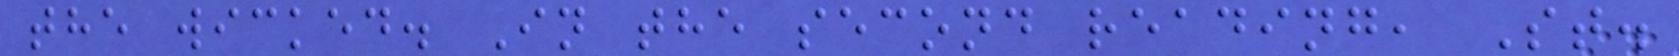the wicked. In the second reading, St.
